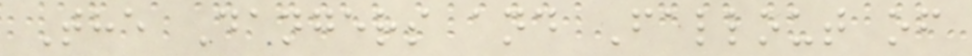The Dangers and Fallout of
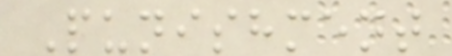Punishment
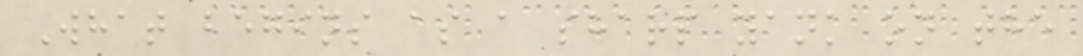What begins as a sharp yank on the
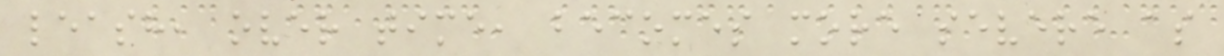leash, over time, becomes more severe as
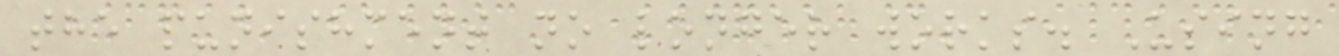the punishment no longer works. Using
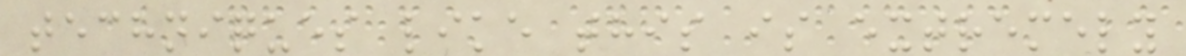techniques like this is extremely
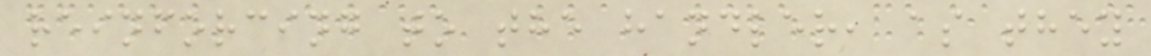reinforcing to the handler, as they
